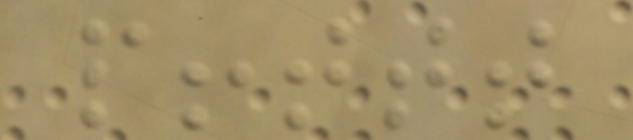pffttt
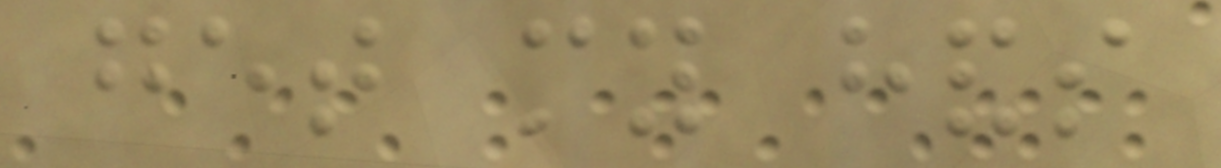get my hands
